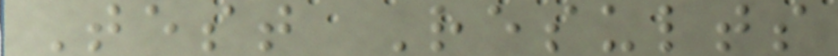Test Results
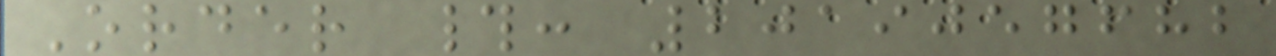Order #: 2019057682
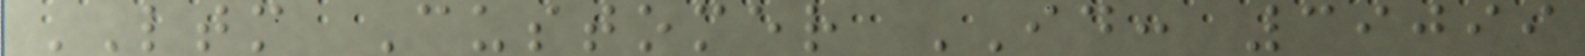LTM Customer ID: 39099
